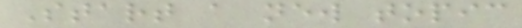Start a new topic
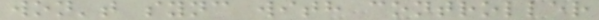won't sync with controller
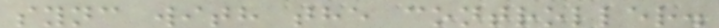sync with the controller.
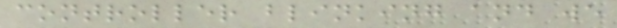controller blinking and we
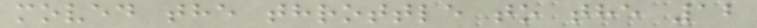moved the throttle to the 12
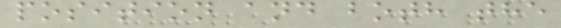position and both the
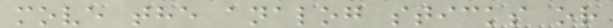move the analog sticks or
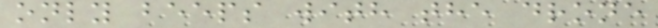only beeps with the drone
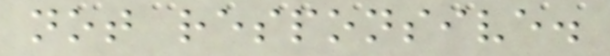not responsive.
